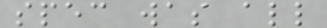spec was all
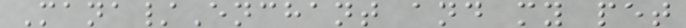Mana/Enchant and my pet
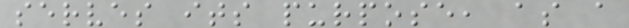serves its purpose, as a
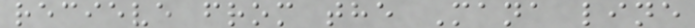recieve from the Mana line
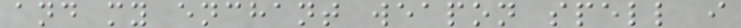and my enchant weapon spell i
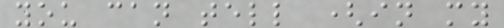you can tell (in my
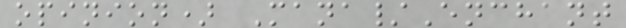opinion) Mana/Enchant
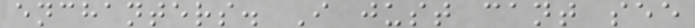enchanters. I just cant see
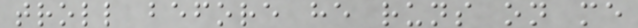troll before he runs on me
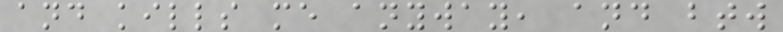and kills me anyway, and btw
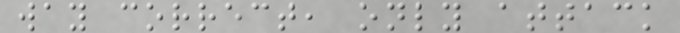way correct, only attack
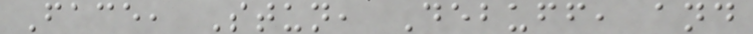Face, Stun, Debuff, and
